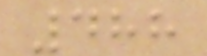488
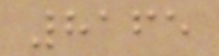8165
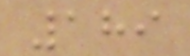189
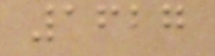1627
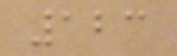123
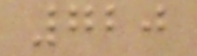720
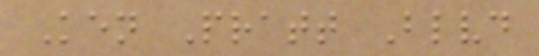Ken Pratt Blvd
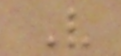V
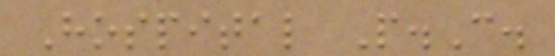Hospital P.C.
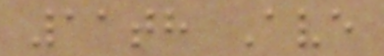11th Ave
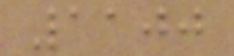1100
